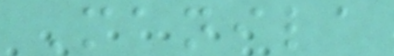Manila
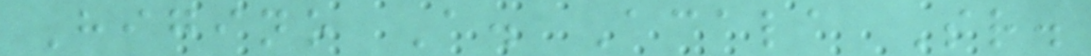Higino A. Acala Sr.
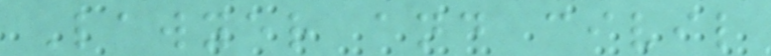Lawyer and civil
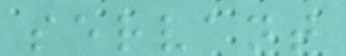servant
